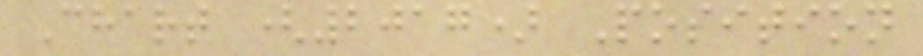Chart (2017) Position
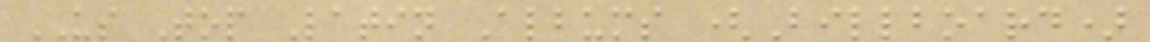US Top Latin Albums (Billboard)
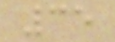35
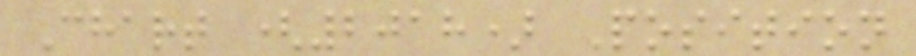Chart (2018) Position
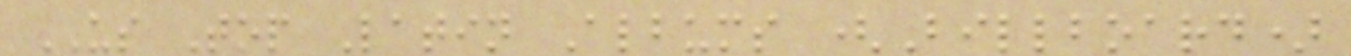US Top Latin Albums (Billboard)
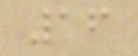16
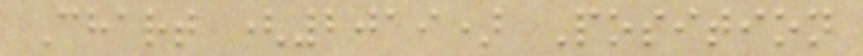Chart (2019) Position
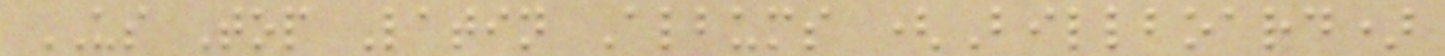US Top Latin Albums (Billboard)
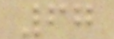67
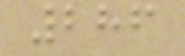286
